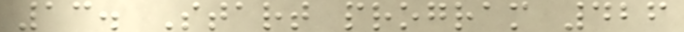13. Start program 426
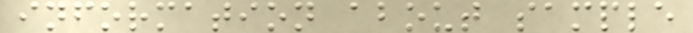information about sample
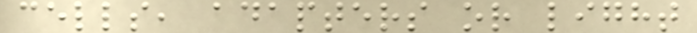cells, adapters or light
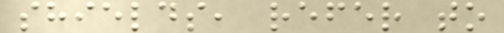shields, refer to
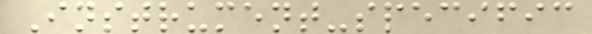Instrument-specific
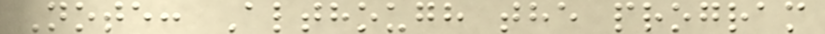Note: Although the program
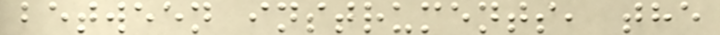between instruments, the
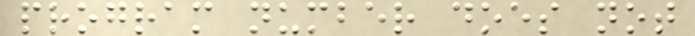program number does not
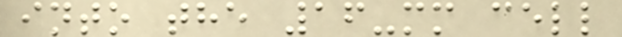into the 16-mm cell
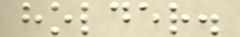holder.
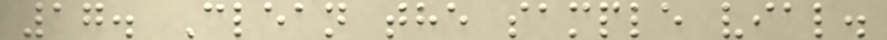17. Clean the sample vial.
